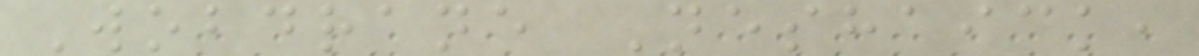Wobdrane Neshaick,
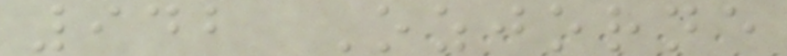942 Ozjorne
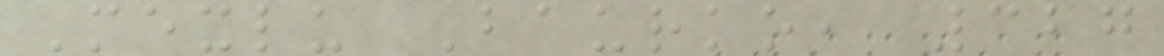Mexlu Baurko, 327
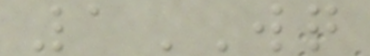1WQ
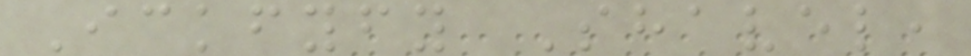Ickfyfy Shavel,
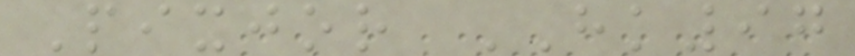Pixjor HK97
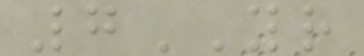7YR
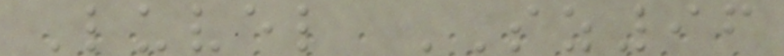Luvel SZ96
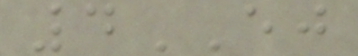4EJ
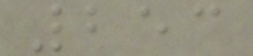253
